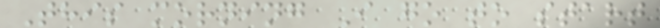This morning I go to start
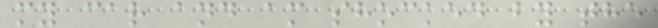my car and am shocked by the
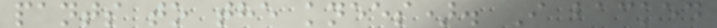pants to the knees). I backed
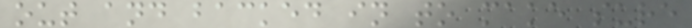out and backed in to make sure
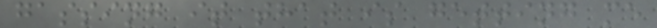gassing it that is getting me
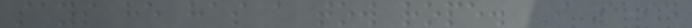says he has a tow rope. I said
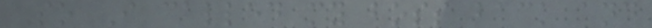So I called my boss back and
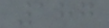187
